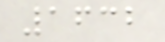1632
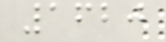1620
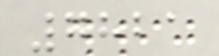7821
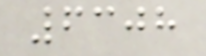6308
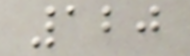120
